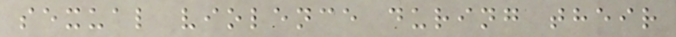sexual violence during their
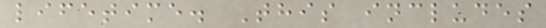lifetime. This includes
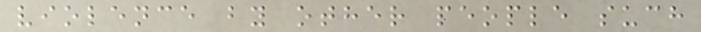violence by other people such
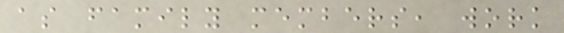as family members, work
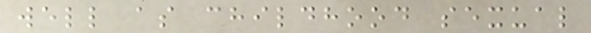well as childhood sexual
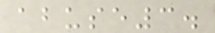abuse3.
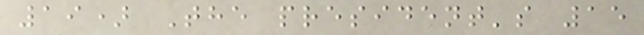19) The president's 15
